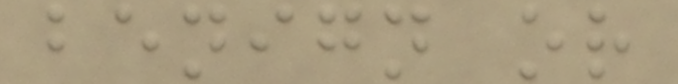benign or
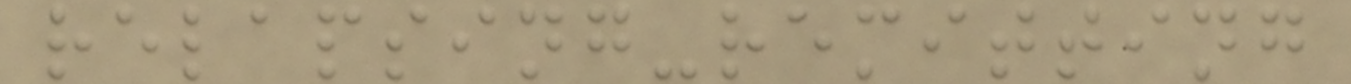relapsing-remitting
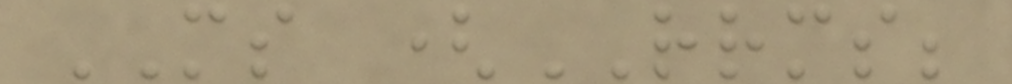MS (RRMS;
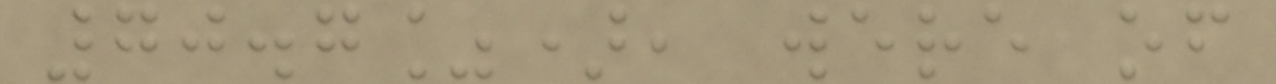70.7%), were of
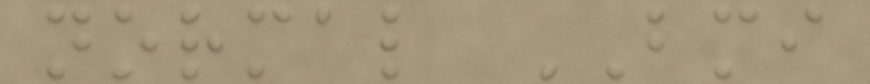normal BMI
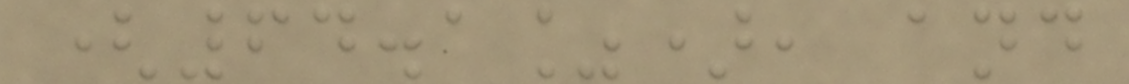(64.1%), and
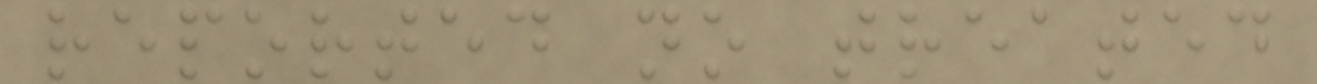reported no treated
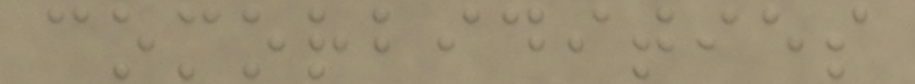comorbidities
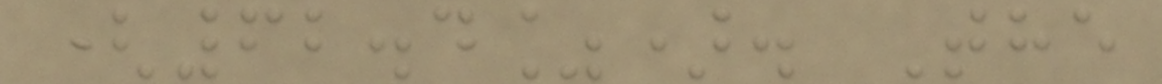(62.4%). The
